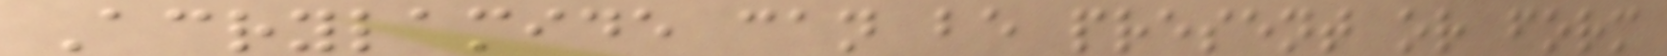Acrylamide can be present or form
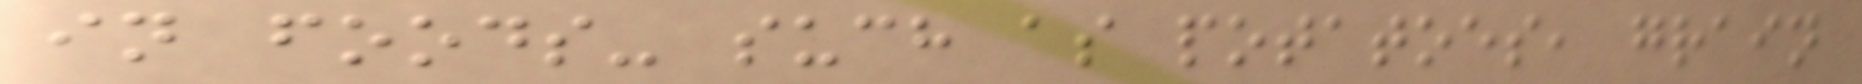in foods- such as potatoes, grain
